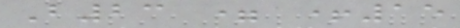B23 = +15
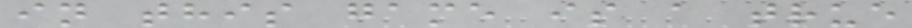in this game is a true
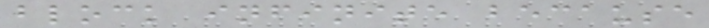block infinite because
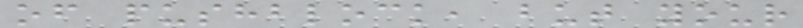of pushblock, but your
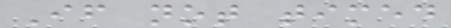If not timed
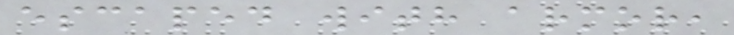escaped with armor,
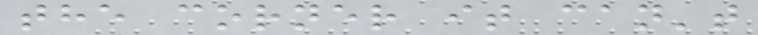the corner it can't
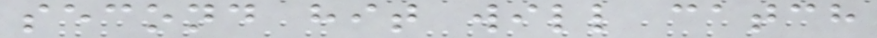second hit will catch
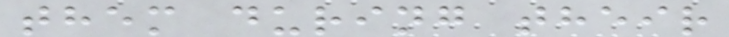them during their
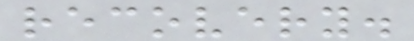recovery.
